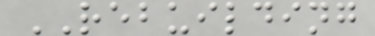REBUILDING
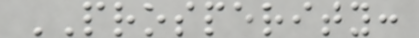PROSPERITY:
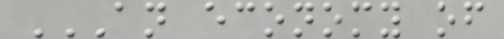AN ECONOMY OF
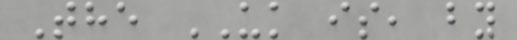The UK is, by
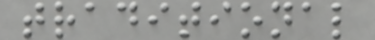traditional
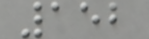152
